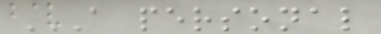A PERSONAL
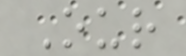Our
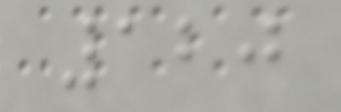120
